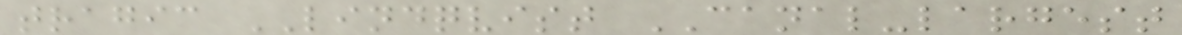tragic LINDQVIST CANAL-largest
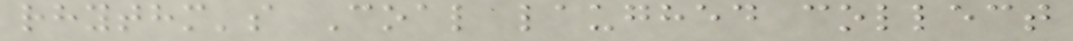rhythm's Coal laughed collect
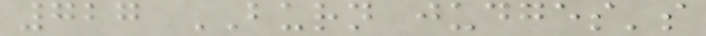727 BURN judges's
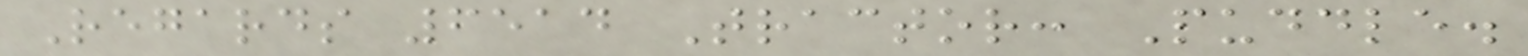Regards 6514 Tractor: Puddle.
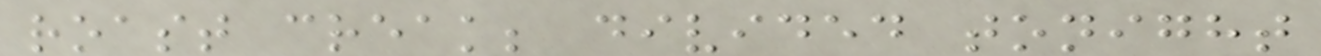roast creak; divided tonight
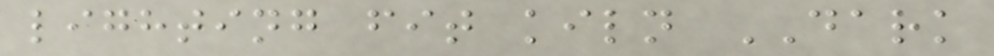lighting fit kiln DARK
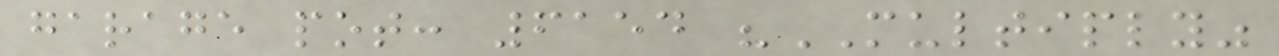garage pot: 6154 "MULTIPLY"
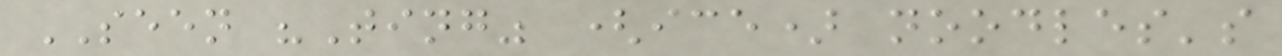SEEN "Ting" (ice) noodles's
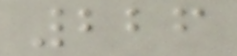226
